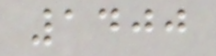1400
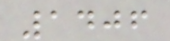1406
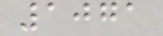1071
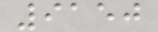9150
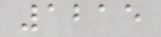1215
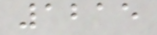1215
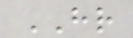HR
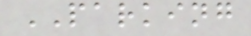PARKING
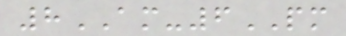8AM-6PM
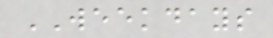WEEKDAYS
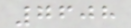7608
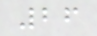26
